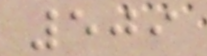509
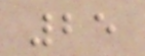25
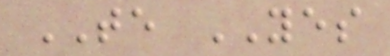TE YES
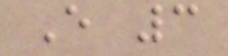E 3
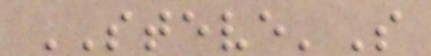STEVE'S
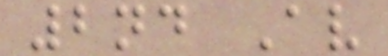2nd Av
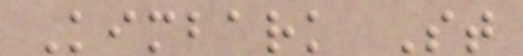Kimbark St
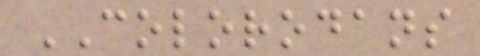COLORODANS
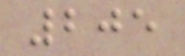205
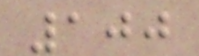100
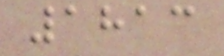1813
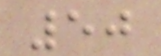50
